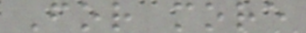For more
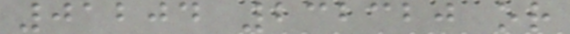01204 232320 or
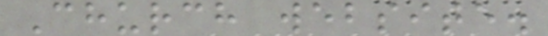Church website.
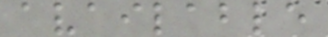available
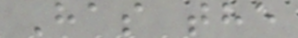Has the
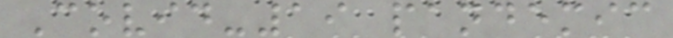Covid-19 pandemic
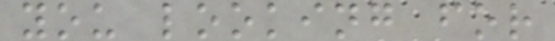you looking for
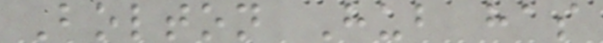Bolton Hub has
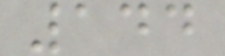144
